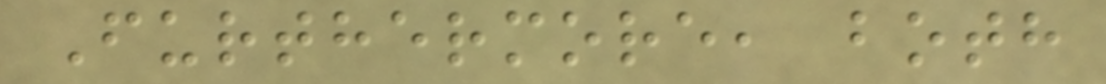Furthermore, both
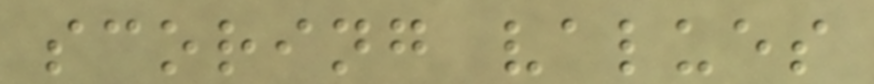scoring values
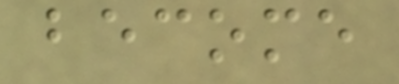become
